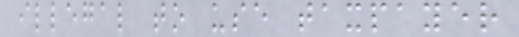illegal to use taxpayer
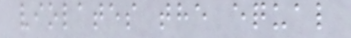violates the equal
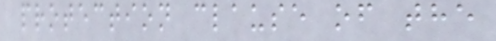protection clause of the
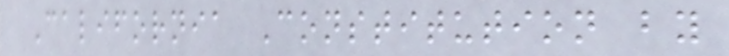California Constitution by
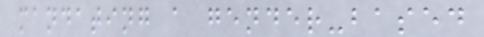mandating a gender-based
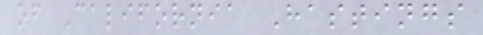of California Hastings
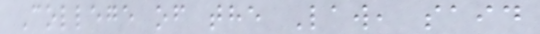College of the Law, said
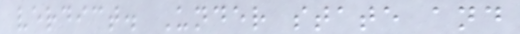verdict. Under state and
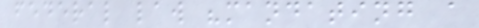federal law "mandating a
